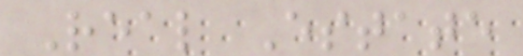Real Estate
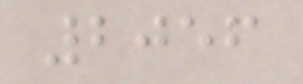2056
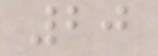20
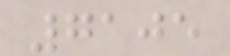7105
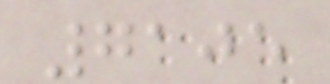7105
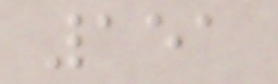151
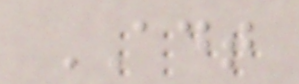ADT
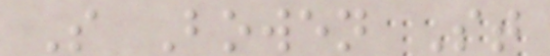S Bowen St
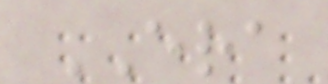ERA
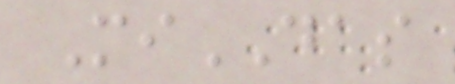MiDAS
